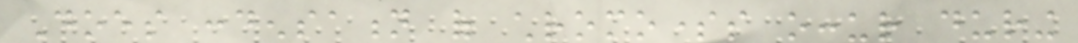Does condensation of chromosomes occur during
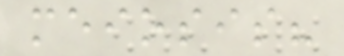meiosis?
